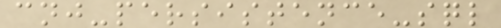cnj-persistence-sql
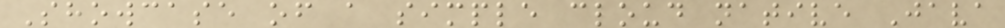Showcase of a simple cloud native Java
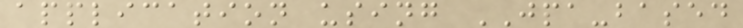application using JPA-based
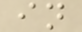in
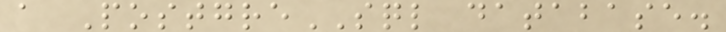a PostgreSQL database.
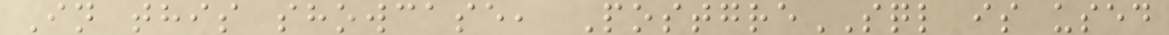In this showcase, PostgreSQL is used
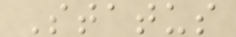Status
